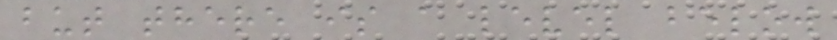but there is a level below
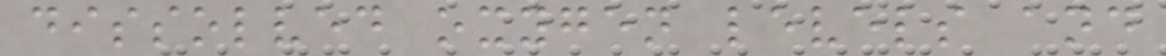dissolved oxygen levels and
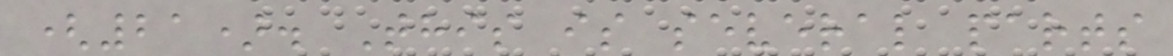(21). This is several parts
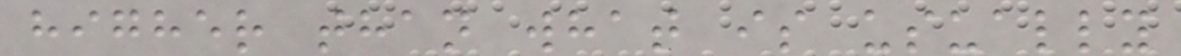higher than what is usually
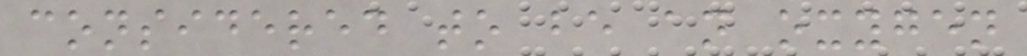considered to be an oxygen
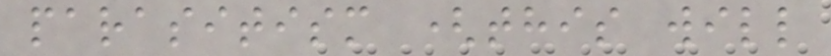parasitism (this will
